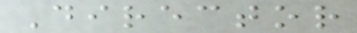Director
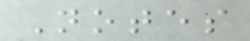Notes
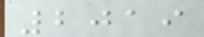2019
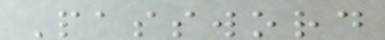Password
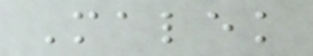Malek
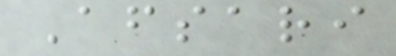Afsari
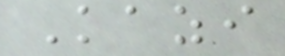Kazi
